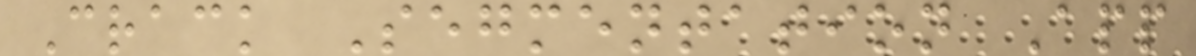Crack Segmentation App
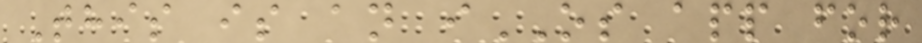This is an iOS app for
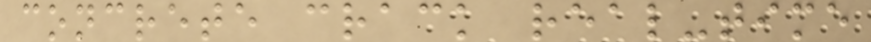concrete crack real-time
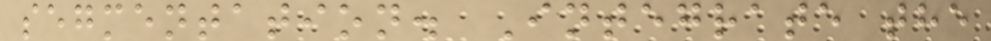segmentation. Integrate the
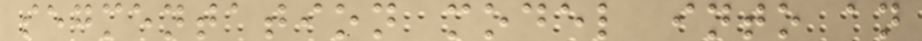segmentation model into an
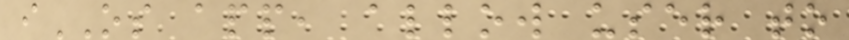iOS app, allow user to
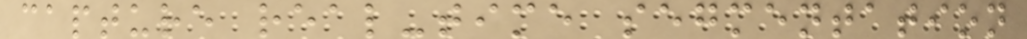capture real-time segmentation
